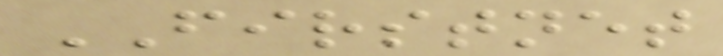FIRSTNET
